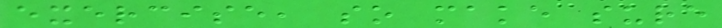exercise, so make sure
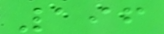196
